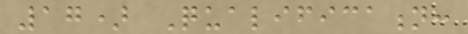17) Qualification:
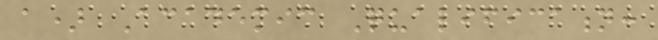a) Academic Qualification:
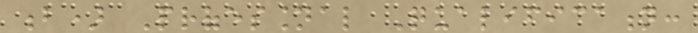b) Professional Qualification:
